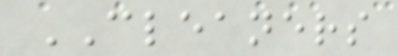CLEANERS
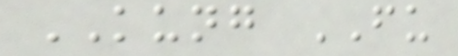KUNG FU
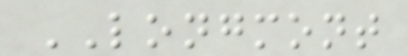LONGMONT
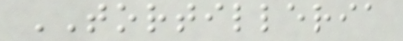TORTILLERIA
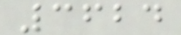3624
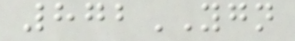872YGN
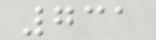731
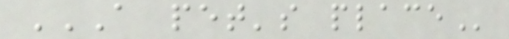A PET'S PLACE
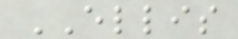ELLIS
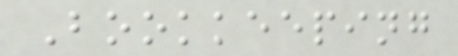Bookkeeping
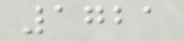1721
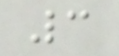3
